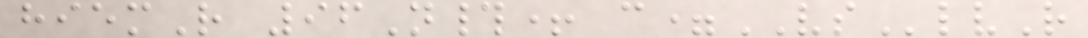hiemR 96N#+ c=VSlvR
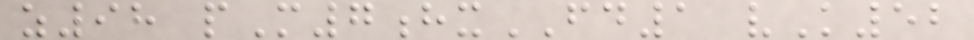z98 pM7hxFD1 vK52
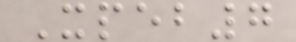Xpeb7
